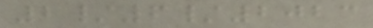2/6/2023
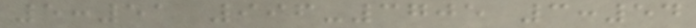5:51 996-3705 3:54
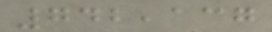742,137
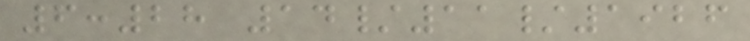6:28 14/11/1926
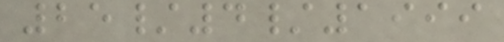25/4/1999
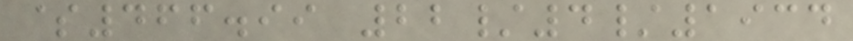$466.99 22/4/1934
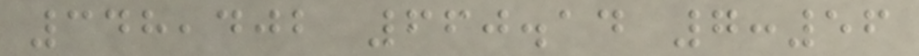348,402 660.14 7:56
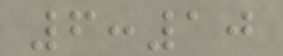6:10
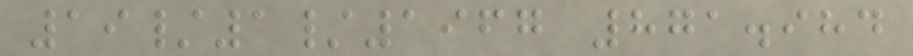19/1/1967 871.984
